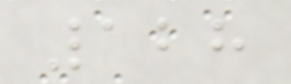128
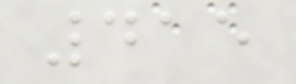415
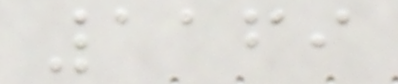1169
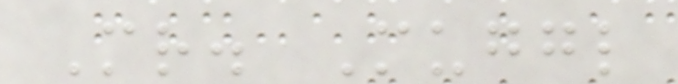Mr. Muggl
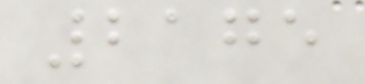2175
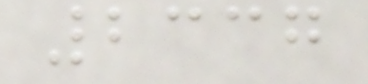2337
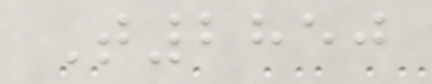T2850
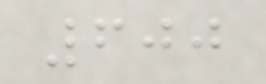600
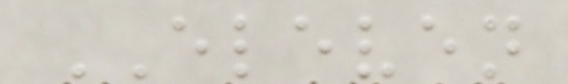ELEVEN
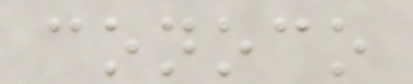conoco
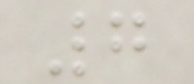7
